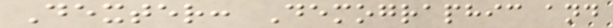Dexter: Demographic and
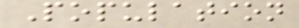Population
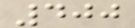400
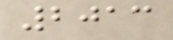2013
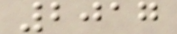2017
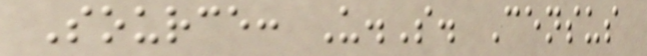Source: U.S. Census
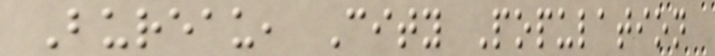Bureau, City Population
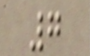7
